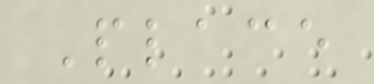Place
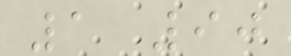1 90
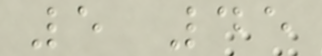5 45
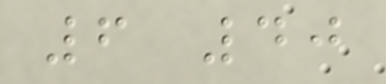6 40
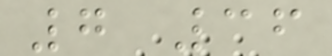7 36
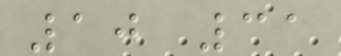10 31
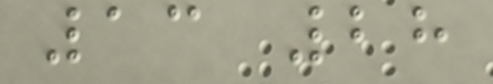13 28
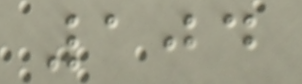104
